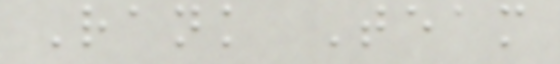Rank Team
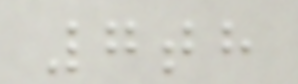7th
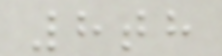8th
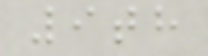9th
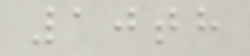10th
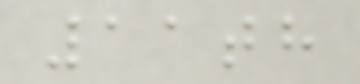11th
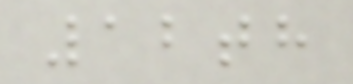12th
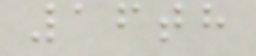16th
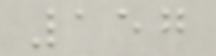157
